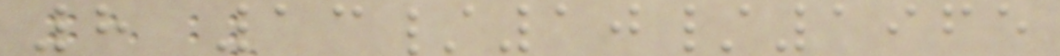8 13/10/1965
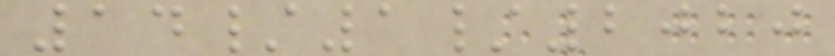14/1/2020
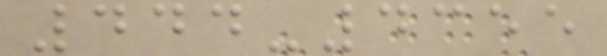444-4355
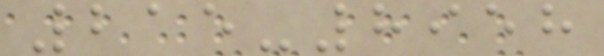215-8958
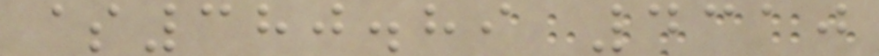$380.89 4310
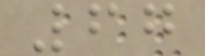67
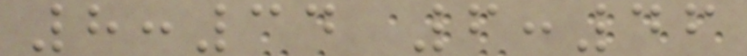8:34 6:46
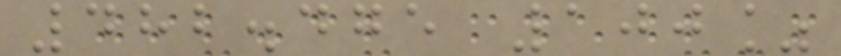482.475 100%
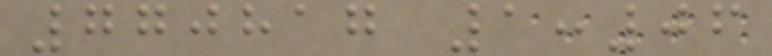770817 1:06
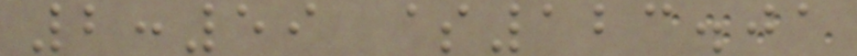2:59 $123.01
